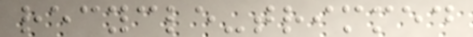recycle-trimmed
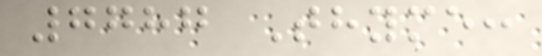7787 Thyme:
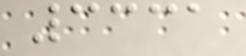3331
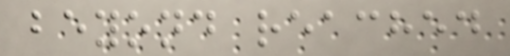beyond reached
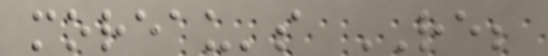moreau's RE;
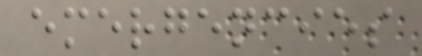emergencies
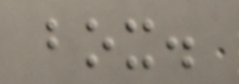box.
